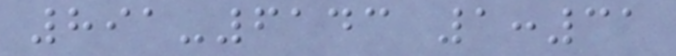891-6143 1:31
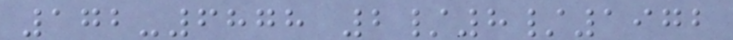172-6878 2/8/1972
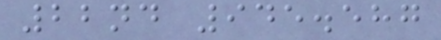22nd 945.587
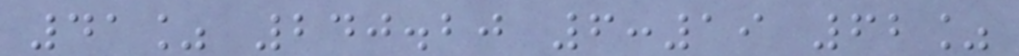41% 240.20 6:19 62%
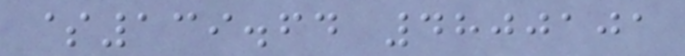$139.64 4800101
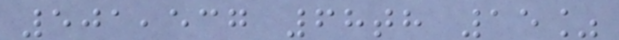501,537 68th 15%
